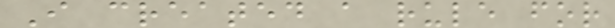I created a rule for
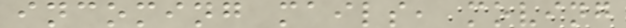incoming mails, moving
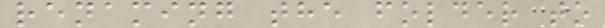renaming the folder to
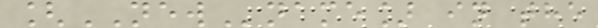[NEWname] in the
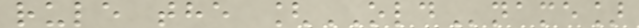rule the [OLDname]
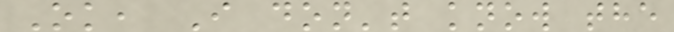Ok, I don't know the
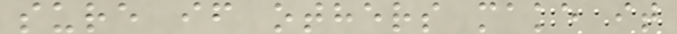sure if others make it
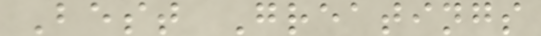Best Greatings
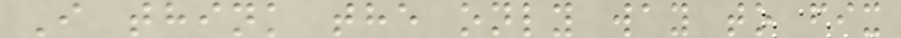I think the only way to fix
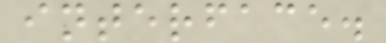interface.
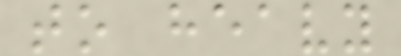to heavy
